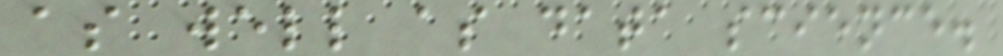as well as data science.
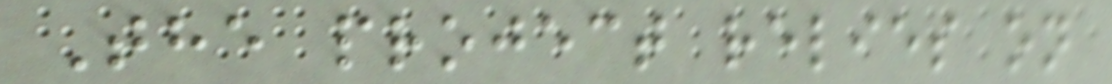The project relies on
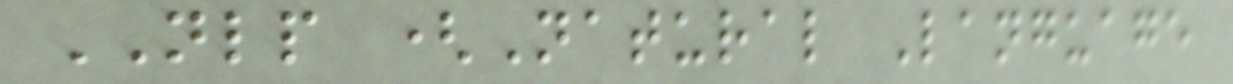NLP (Natural Language
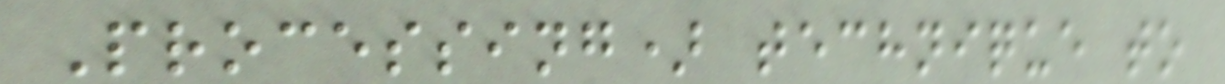Processing) technique to
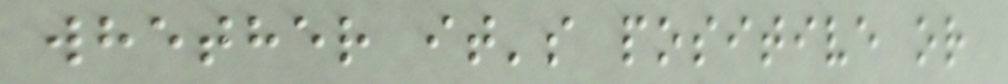whether it's positive or
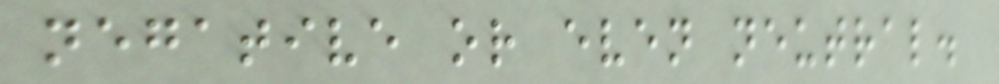negative or even neutral.
